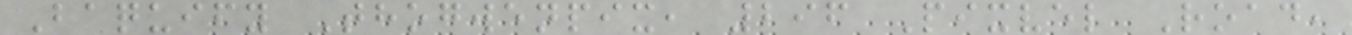Baquify Thogwenpix, 296 Pixvel Road,
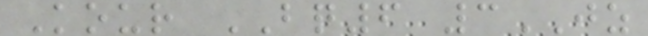Kour BQ6 3JZ
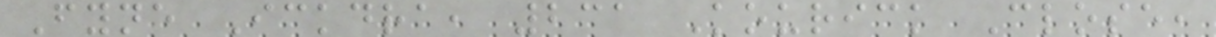Fyne Ickdra, 231 Kourick Close,
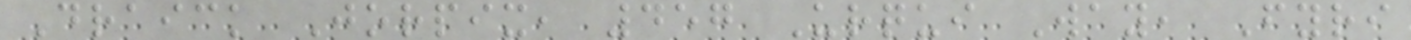Draick Jorpix, 457 Urqui Way, Fyri
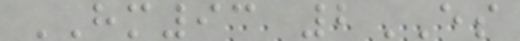HM93 2ES
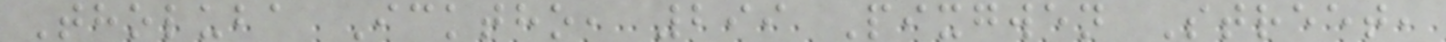Tholuba Icktho, 299 Pixgwen Street,
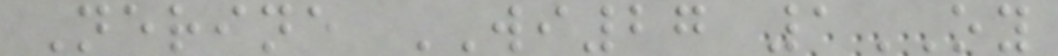Nerine WI27 1OY
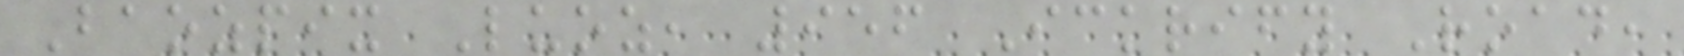Baozpix Luoz, 956 Ickrify Road,
